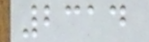2314
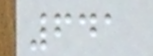641
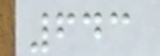643
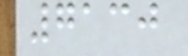7130
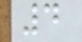4
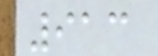913
